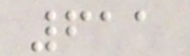611
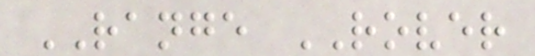RANGE ROVER
